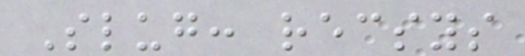Slug: recsys
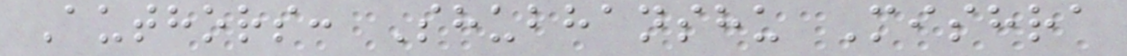Authors: Shubhanshu Mishra
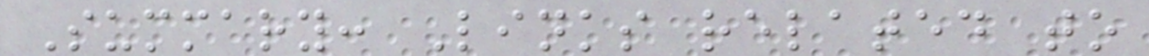Summary: Links related to
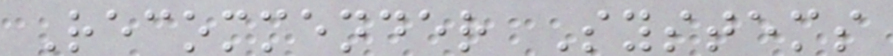Recommender Systems
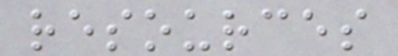resources
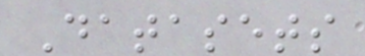Datasets
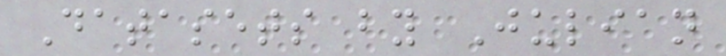Datasets by Julian
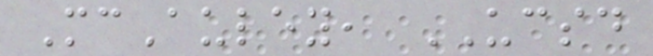McAuley, UCSD
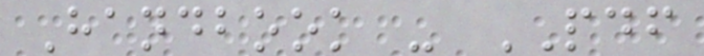Handbook - PDF
